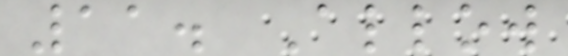11. Allow
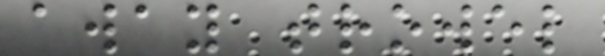away trowel
